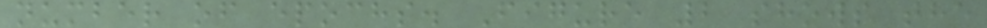number of epochs. Figure 2 shows the
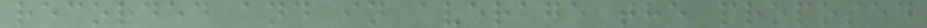recorded and in average the proposed
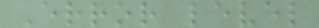Error level
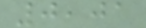0,01
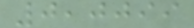0,0099
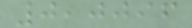0,0096
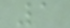1
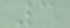3
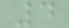4
